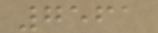7561
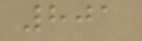801
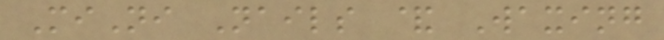MiNi Nails & Waxing
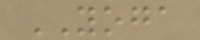YOGA
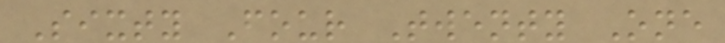Sixty Four Twenty One
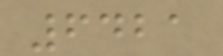6421
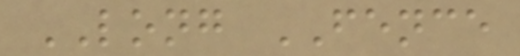LONG FENCE
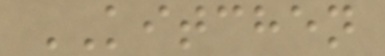KITCHEN
